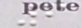6
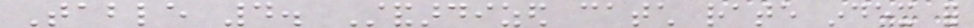Table 4. Standardized catch rate index for
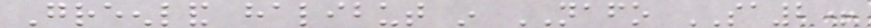Greenland halibut in NAFO SA2+
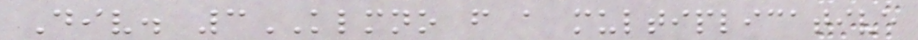Div. 3KLMNO from a multiplicative
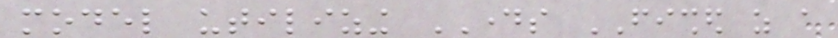model utilizing DAYS FISHED as a
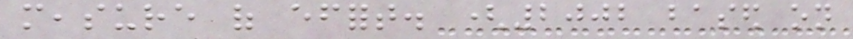measure of effort. (2002 based on
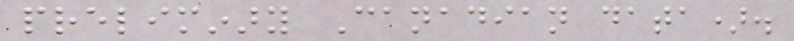preliminary Canadian data).
